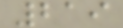219
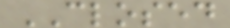CLOSED
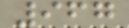967
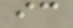ic
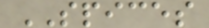SPICES
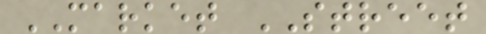MARKET STREET
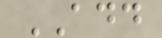ADD
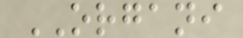ORGANI
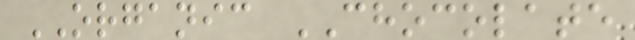ORGANIC CHOCOLATE
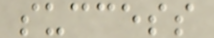success
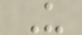U
